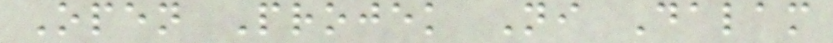Open Projek Ni Dalam
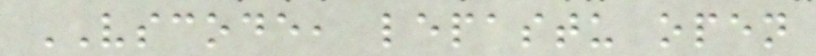VSCODE, lepastu open
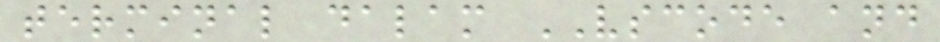terminal dalam VSCODE and
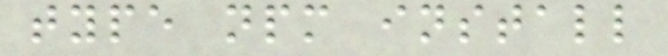type npm install
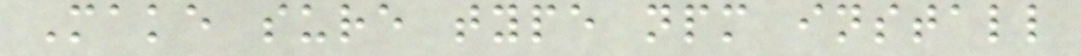Make sure type npm install
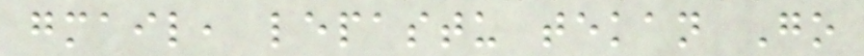gmail, lepastu tekan Go
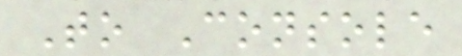To Console
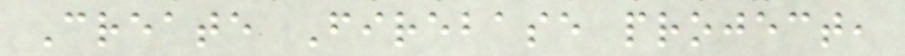Create Firebase project,
